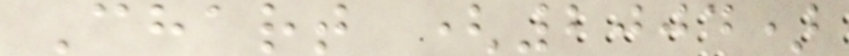Chart (2004)
